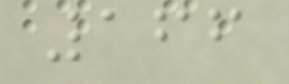166
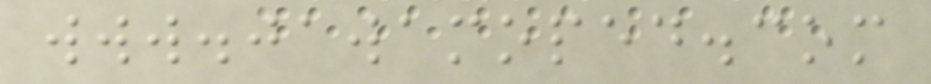www.jawamoped.com
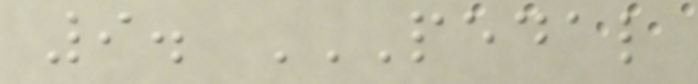9. PEDAL
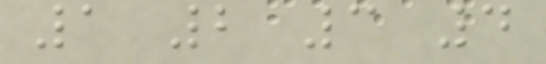1 2 3 4
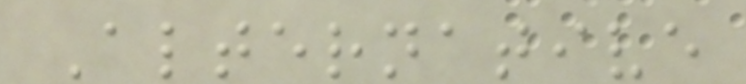Alternative
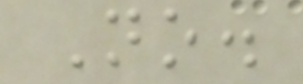No.
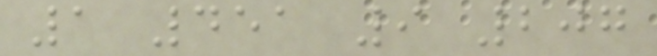1 451 9 207
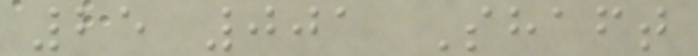25 001 Shaft
